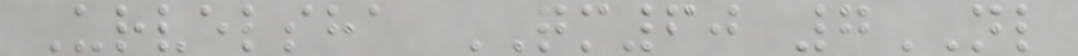Urvelsha QM60 7NL
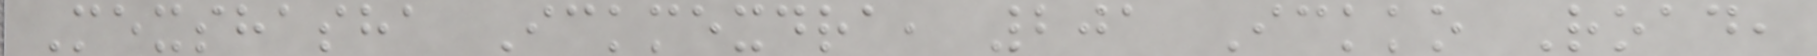Mexshasha Ickmexdra, 201 Ickko Road,
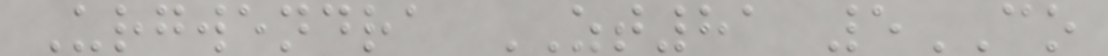Urgwendra ZT81 5CO
